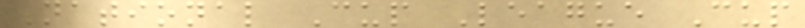National Cup League Cup
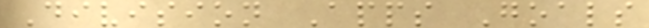Division Apps Goals
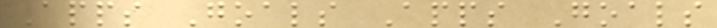Apps Goals Apps Goals
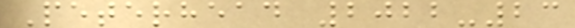Peterhead 2022-23
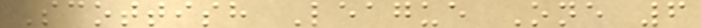Scottish League One 6
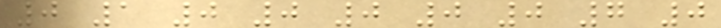0 1 0 0 0 0 0 7 0
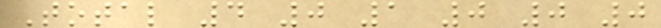Total 4 0 1 0 0 0
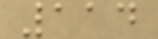114
